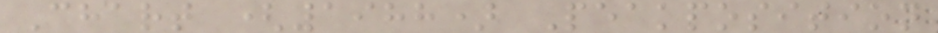Chart (1988) Peakposition
